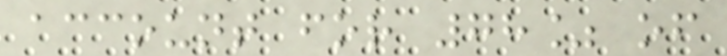account for 78% of
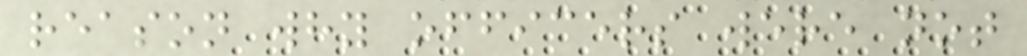reason why officers were not
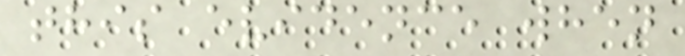this evidence when
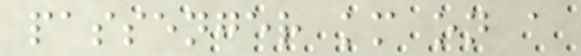passenger km on a
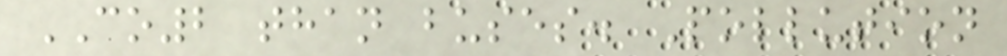CO2 than buses. Pollution
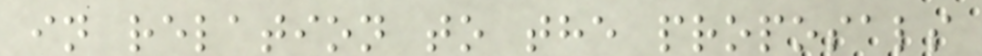in relation to the proposals
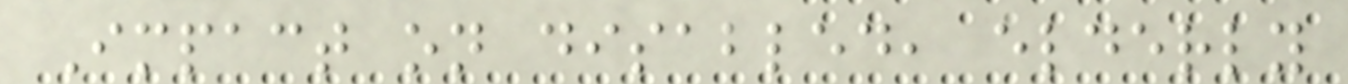Impact on disabled, elderly
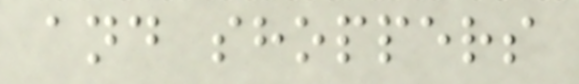and shoppers
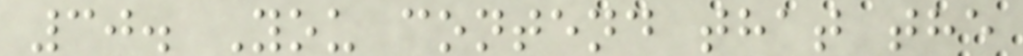30. You contend that the
